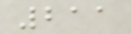211
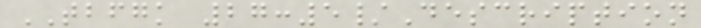TBFGK 27:5/Description
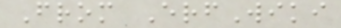From ErfWiki
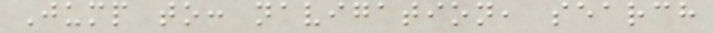Jump to: navigation, search
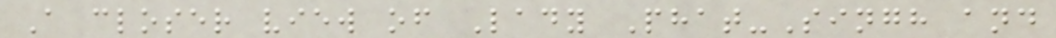A closer view of Lady Phat-Singh and
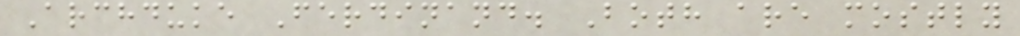Archduke Ferdinand. Both are mostly
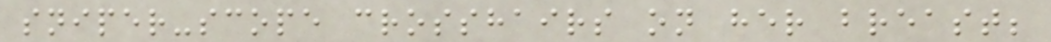sniper-scope crosshairs on her breast;
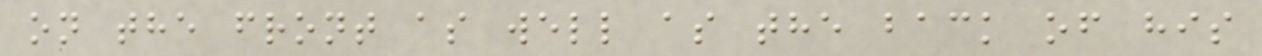on the front as well as the back of his
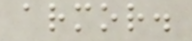armor.
